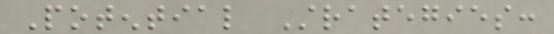Potential Strategies:
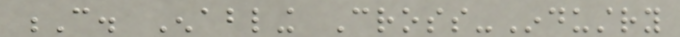C. Enabling Cross-Industry
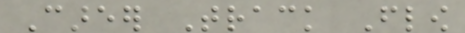Career Track Flow
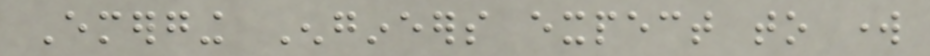Emerging Engineers expect to work
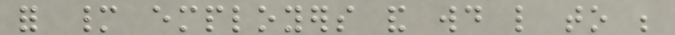for many employers and would like to be
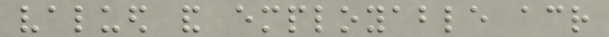valued and employable across
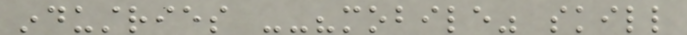industries --"mobile" skill
